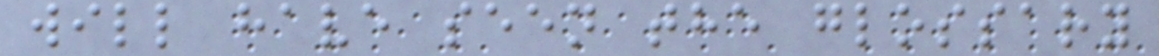will have seen the glossary
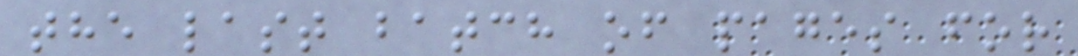the last batch of pages for
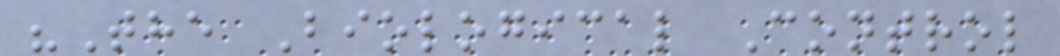"The Biological Control
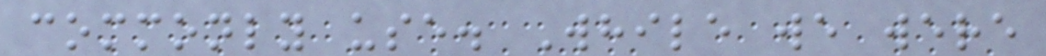commonly use. While we were
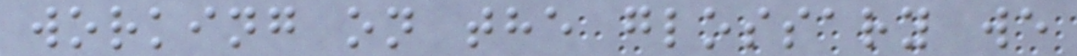working on the glossary we
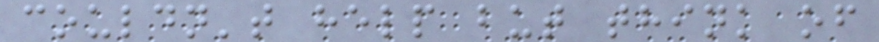couldn't help but think of
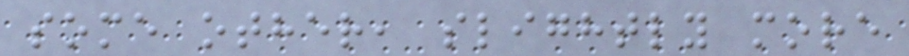some other, slightly more
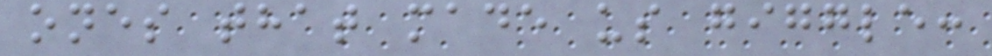ones that made us giggle:
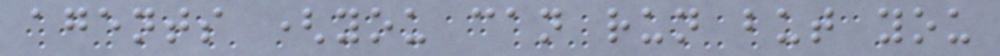agents (you can run but you
